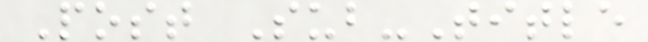Post Sub-Title
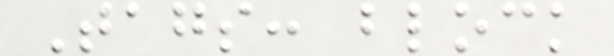Tags: block
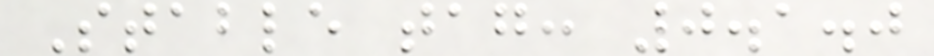Stable tag: 0.1.0
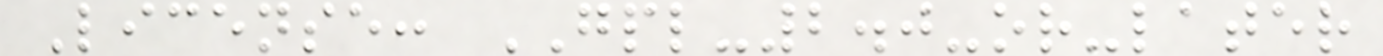License: GPL-2.0-or-later
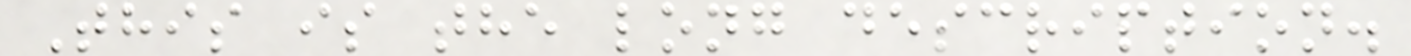This is the long description.
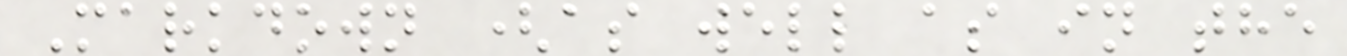Markdown (as well as in the
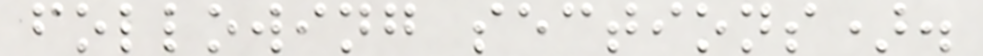following sections).
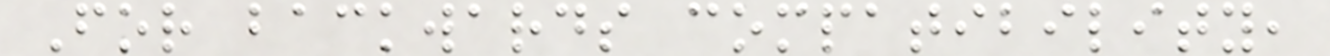For backwards compatibility,
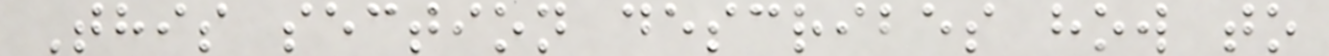This section describes how to
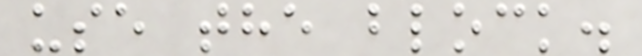use the block.
